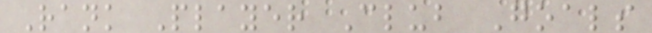Rank Player Club Goals
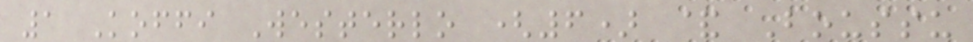1 Koffi Westerlo (6) & Boussu
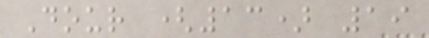Dour (13) 19
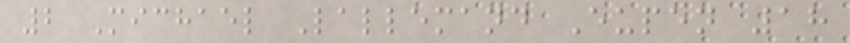2 Michael Lallemand Eupen 18
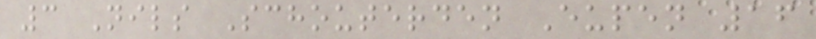3 Nils Schouterden Eupen 16
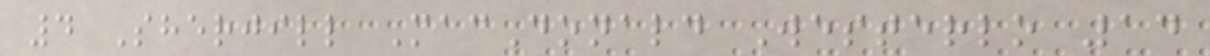4 Sherjill MacDonald Westerlo 14
